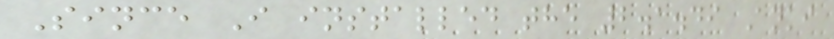Since I installed the 2.1.49 Anki
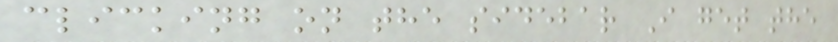clicking on the sidebar I get the
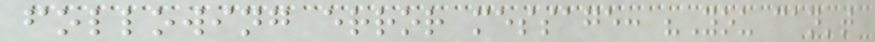following error message: "You can't
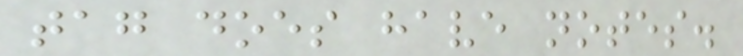tag does have notes.
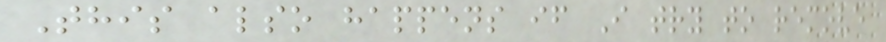This also happens if I try to remove
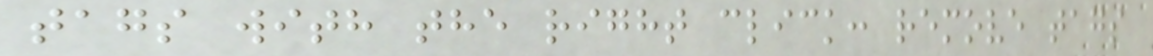tags with the right click: remove tags
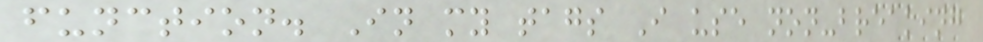function. In my tags I use non-breaking
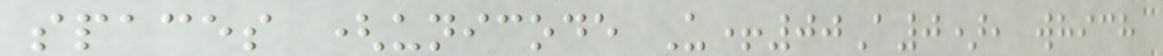spaces (unicode U+00A0), which
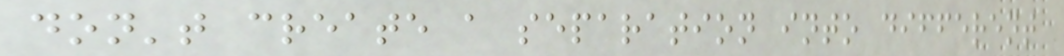don't create a separation into different
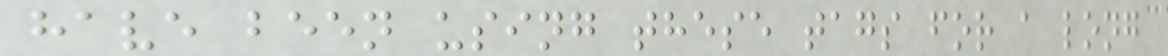have been using these tags for a long
